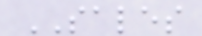SALES
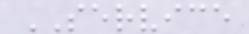SERVICE
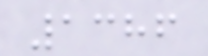1386
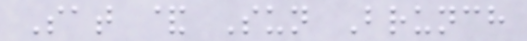Sat & Sun Brunch
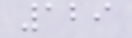129
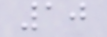10
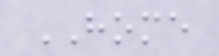HOME
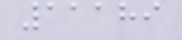11189
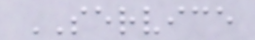SERVICE
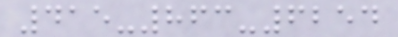415-863-6254
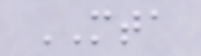MTA
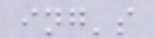ing's
